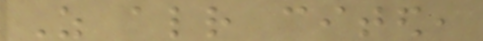As already cited,
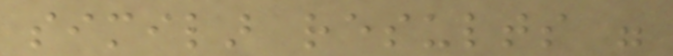similar results were
